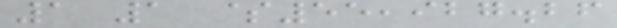1 1 $55,927.26
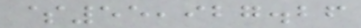$55,927.26
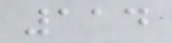114
